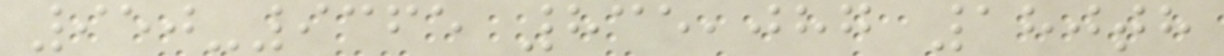950-9365 835,087 180th
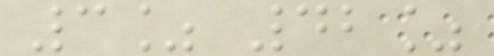3% 42%
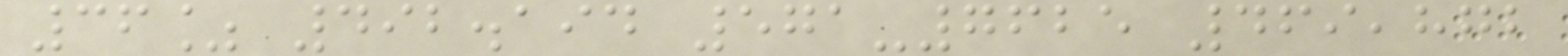36% 492.194 571-7625 469,872
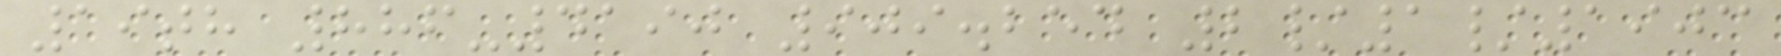19th 886-4190 909.254 2/1/1903
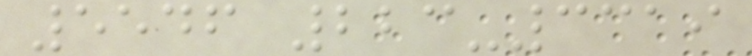5546 223-3319
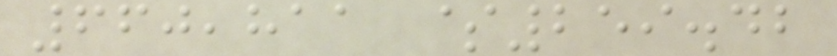660,811 $259.42
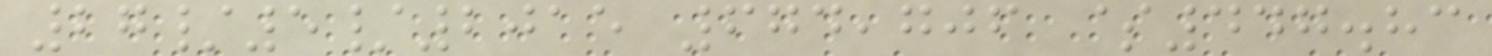27/5/2015 674,706 $447.83
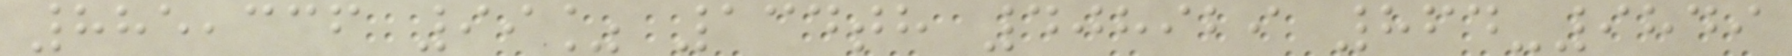885,336 99% 134th 408929 864-9849
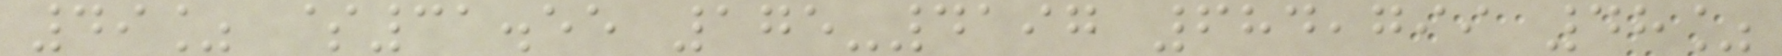49% $31.55 175-4197 684,799 48%
